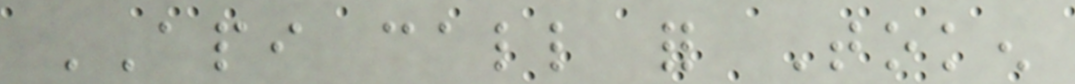API call for Token
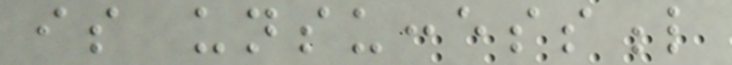is unsuccessful
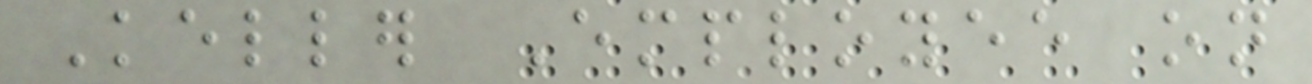Keller Employee on
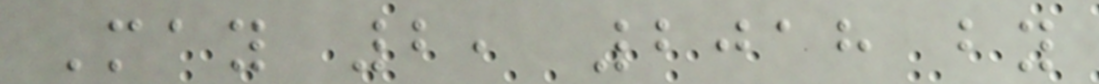May 2, 2018 by
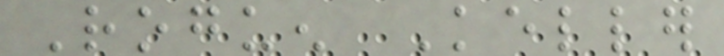Roguen Keller
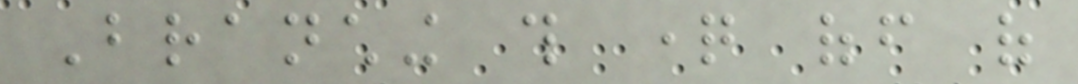Branching this question off of
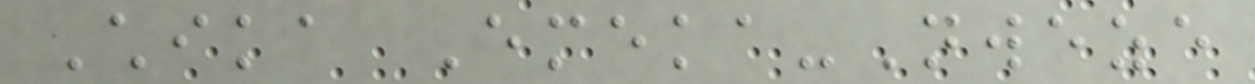Chika Emeka-Nweze
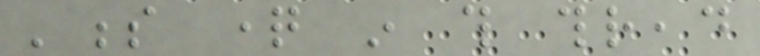's question in this thread
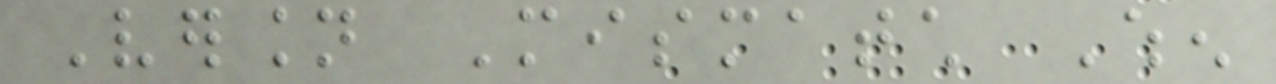Version Mismatch When
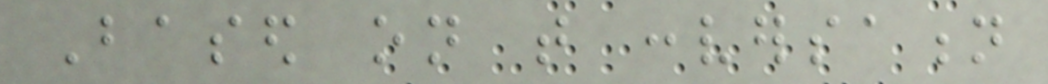Based on that conversation
